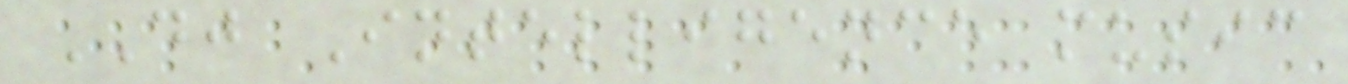DJ Intelligence music
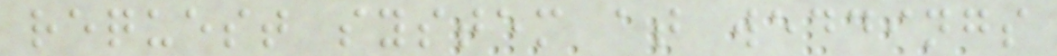request system at weddings
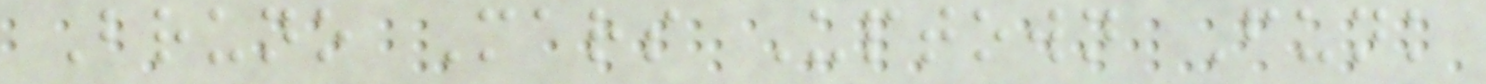Bruno Mars Uptown Funk
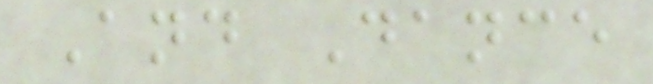And Dance
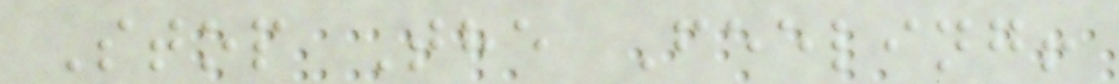Stop The Feeling!
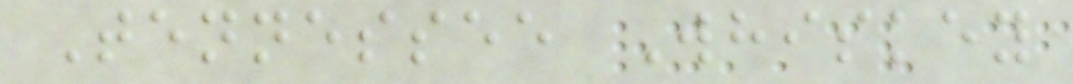Tennessee Whiskey
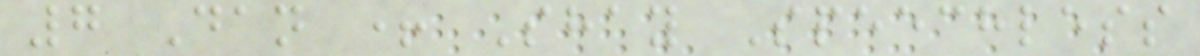7 Dan + Shay Speechless
